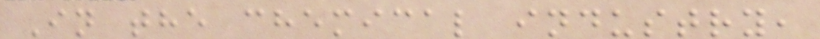In the chemical industry,
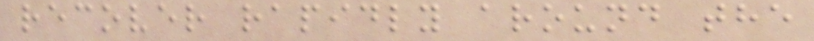recover rapidly around the
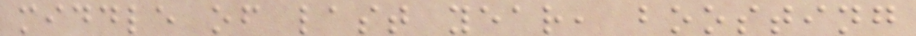middle of last year, boosting
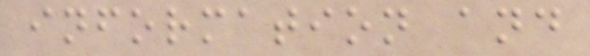information and
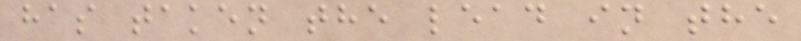has taken the lead in the
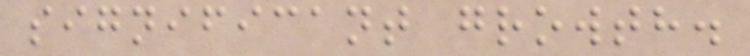significant growth.
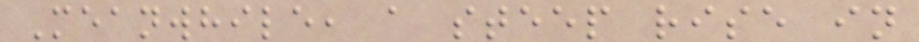Meanwhile, a steep rise in
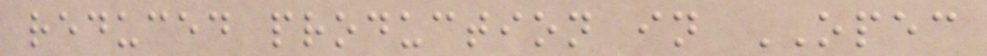reduced production in OPEC
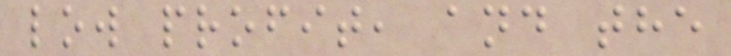low profit, and the
